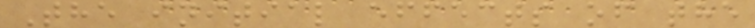The initial effects of the
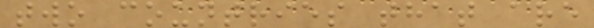two countries that are
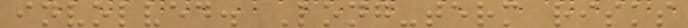involved. Long-term risks
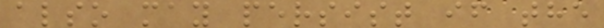also may persist if the
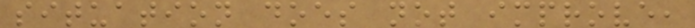situation does not improve,
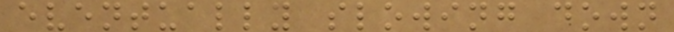eventually slowing down
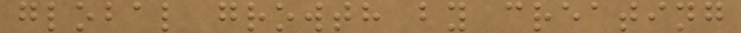global growth by creating
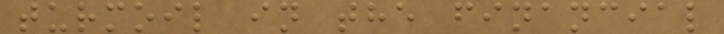turmoil in the financial
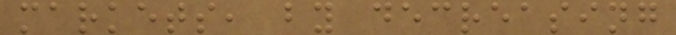markets, by decreasing
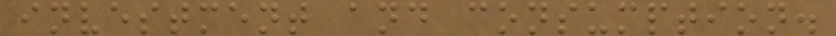investment and consumption.
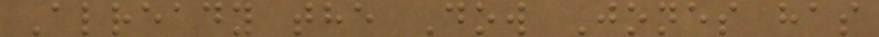Already the Dow Jones has
